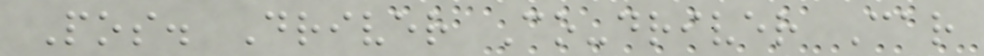Pos. Driver Co-driver Car
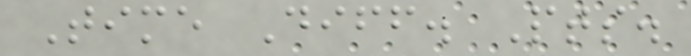Time Diff. Pts.
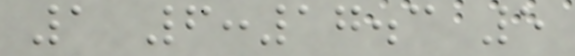1 6:17.3 5
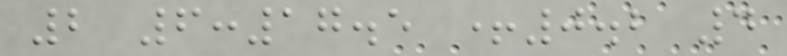2 6:17.5 +0.2 4
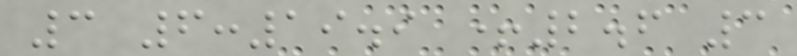3 6:19.9 +2.6 3
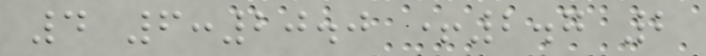4 6:20.0 +2.7 2
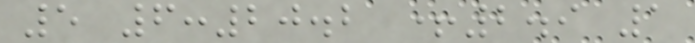5 6:20.2 +2.9 1
